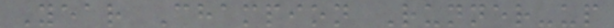Year Champion Runner-up
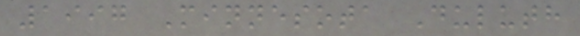1997 Minnesota Duluth
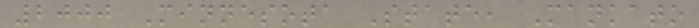2000 Minnesota State, Mankato
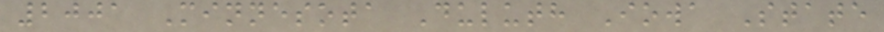2001 Minnesota Duluth Iowa State
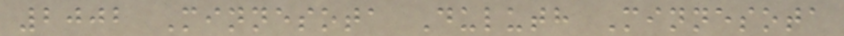2002 Minnesota Duluth Minnesota
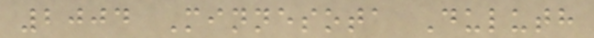2004 Minnesota Duluth
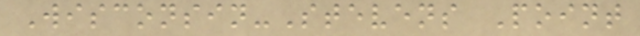Wisconsin-Stevens Point
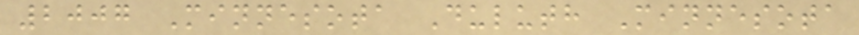2007 Minnesota Duluth Minnesota
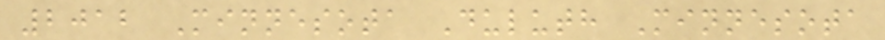2012 Minnesota Duluth Minnesota
